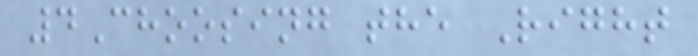4Choosing the Right
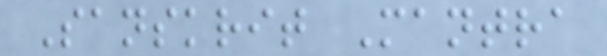Sanskrit Mantra
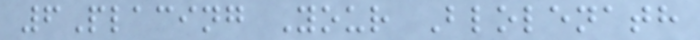6Placing Your Blolenath
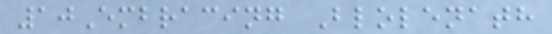10Embracing Blolenath
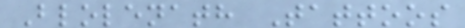Blolenath Tattoos
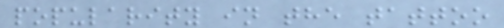popularity in the tattoo
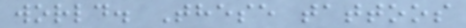world. These tattoos
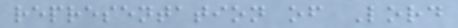representation of Lord
